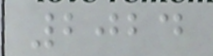2024
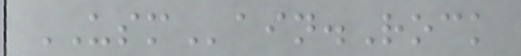USMain.Rock
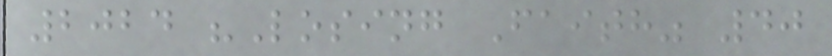2024 "Losing Faith" 40
